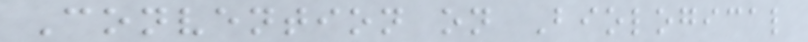Convention on Biological
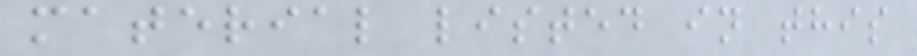material listed in this
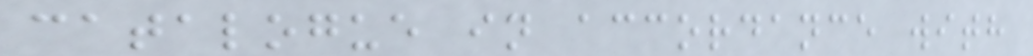catalogue in accordance with
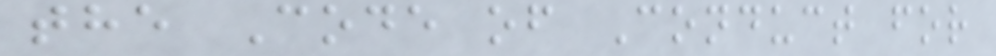the Code of Conduct for
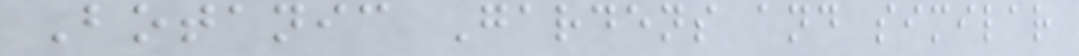Botanic Gardens and similar
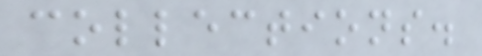collections.
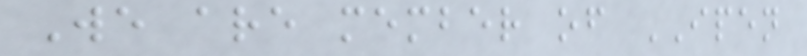We are member of IPEN
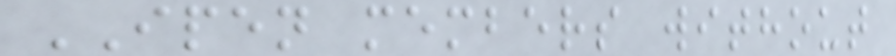IPEN members without
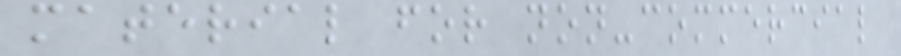material for non-commercial
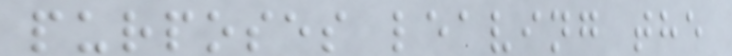purposes leaving the
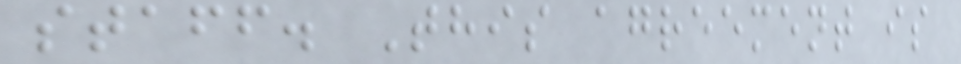staff. This agreement is
